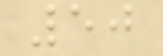50
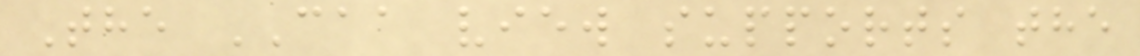The CAA view supports the
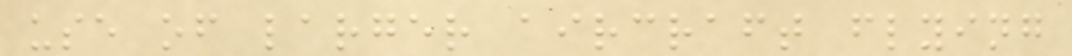use of larger aircraft flying
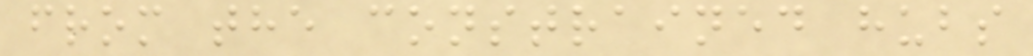from the constrained hubs
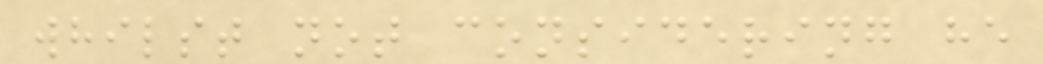whilst not considering he
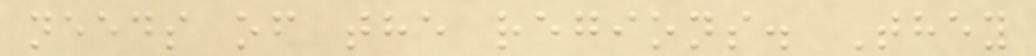needs of the regions. They
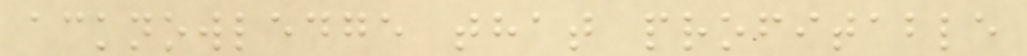acknowledge that profitable
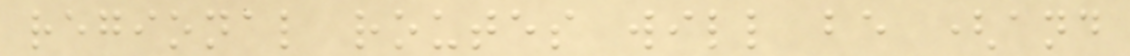regional routes will be (and
